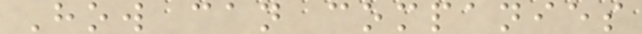How can companies
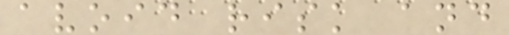avoid risk and
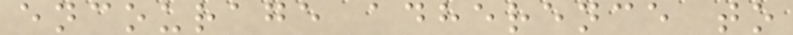encourage adherence to
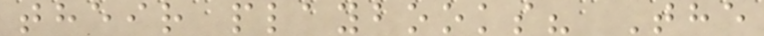their playbooks? The
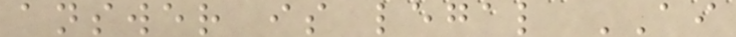answer is legal AI
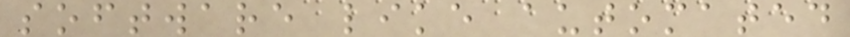software like automated
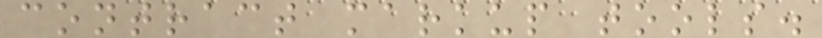contract markup tools.
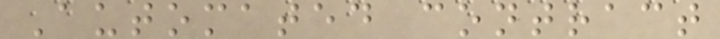Automated contract
